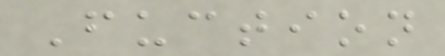Fuction
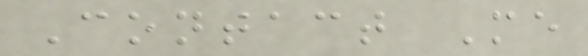Contact Me
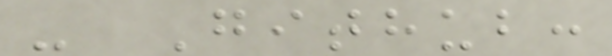- Github:
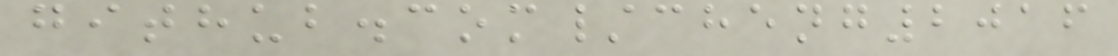github.com/cheng2016
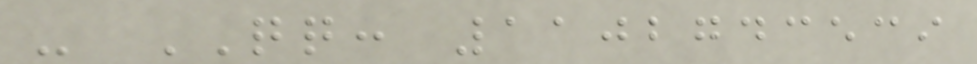- QQ: 1102743539
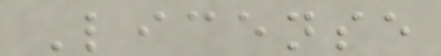License
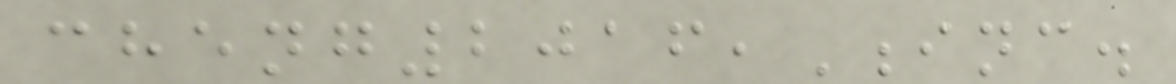cheng2016,Inc.
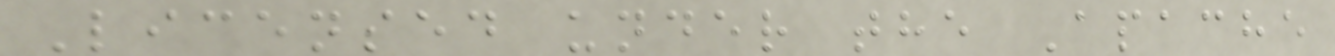Licensed under the Apache
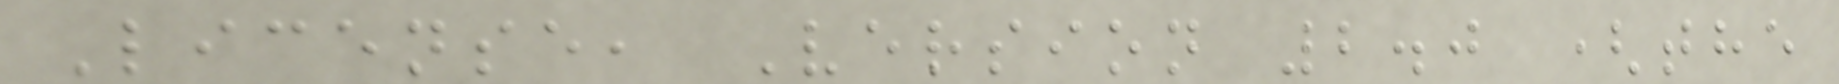License, Version 2.0 (the
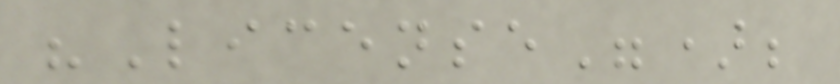"License");
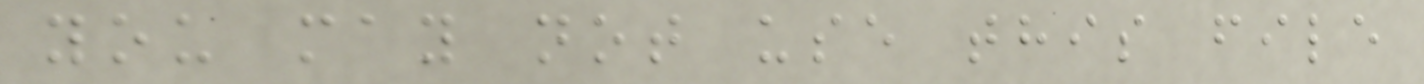you may not use this file
